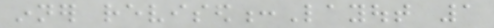inner revised:Layout 1
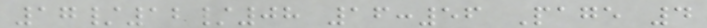17/12/08 16:56 Page 4
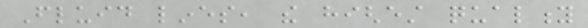Fluid lines, the highest quality
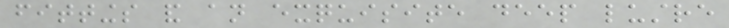fittings and an exquisite deep lustre
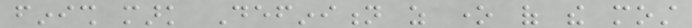finish mark Definition as one of the most
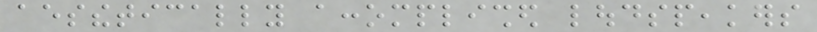aesthetically accomplished loudspeakers
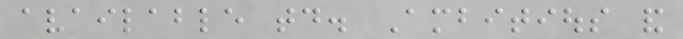available today. Ambitious and
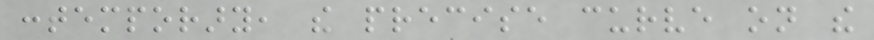contemporary, the precise curve on the
